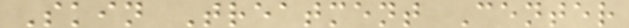Skin Treatment Center
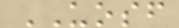UOSF
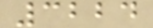3224
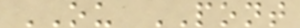OU PONT
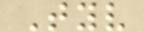Tyv
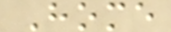Home
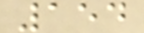154
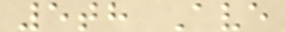5th Ave
